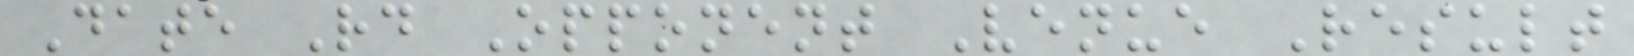Date Rd Opponent Venue Result
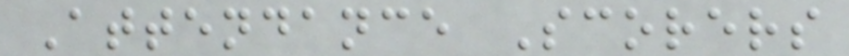Attendance Scorers
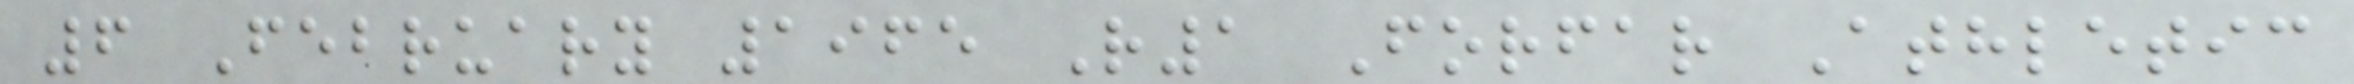6 February 1965 R1 Forfar Athletic
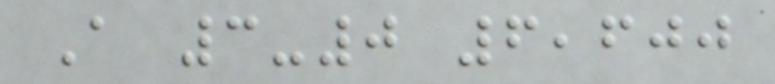A 3-0 6,600
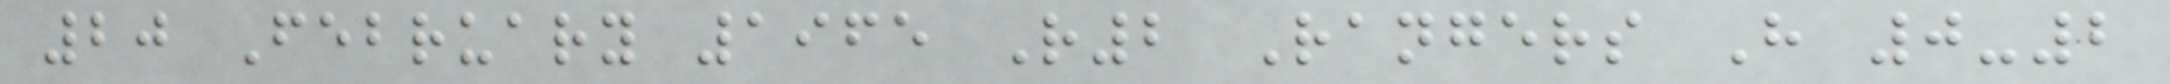20 February 1965 R2 Rangers H 0-2
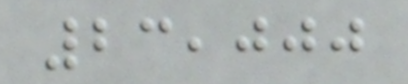23,000
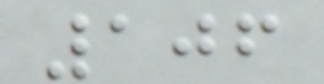106
